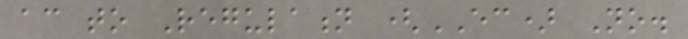according to Regulation (EC) No.
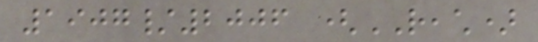1907/2006 (REACH)
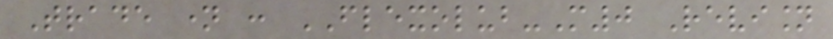Trade name : FLEXOLUB-M0 Revision
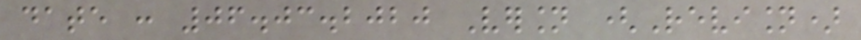date : 06.03.2020 Version (Revision)
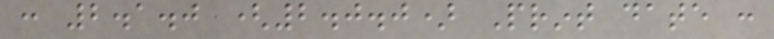: 2.1.0 (2.0.0) Print date :
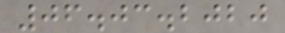06.03.2020
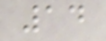14
